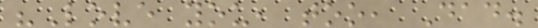"Love you, too, Dad.
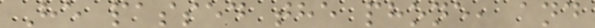He passed the phone, and
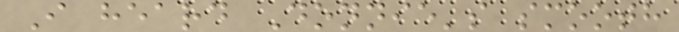I heard Donnie's smooth
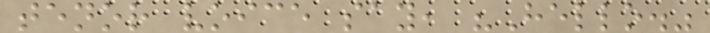tenor voice say, "Hello."
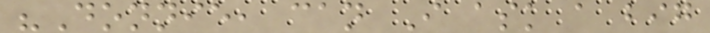"Donnie, can I ask a big
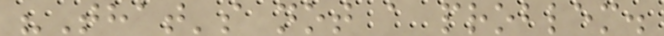"That's not a problem.
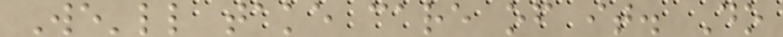We'll take care of it. Do
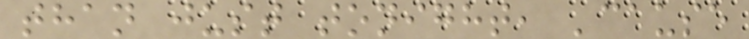than just tonight, 'cause
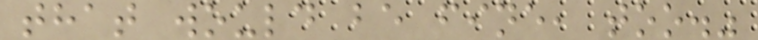that would be fine, too."
